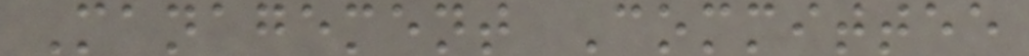Management Committee
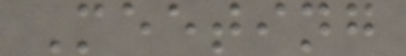Meeting
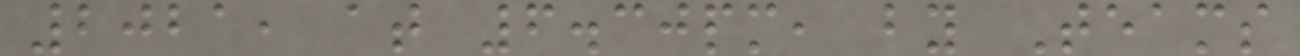2021, at 6.30pm, by Teams
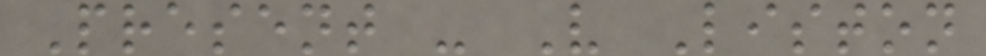Present - V Liston
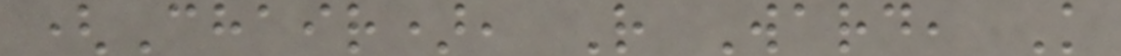(Chair), R Ward, K
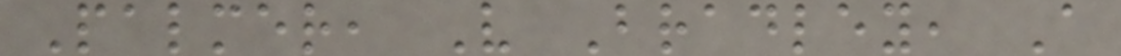Palmer, V Bradley, A
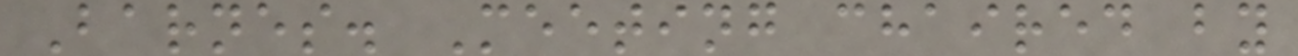Barnes. Meeting chaired by
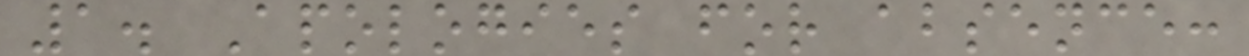1. Apologies for absence:
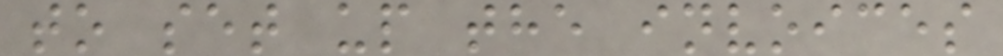to set up the invoices
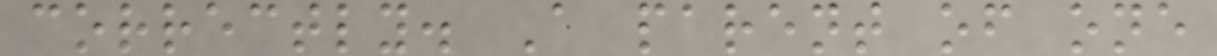correctly. A parent of one
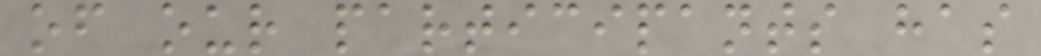of our participants has
